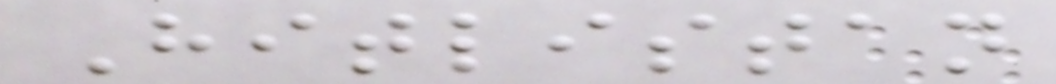Hitlistan
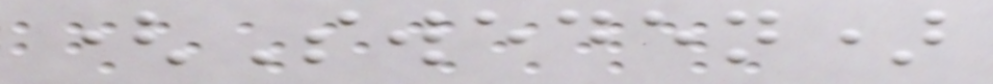(Sweden)
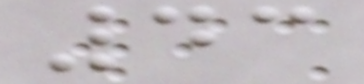43
